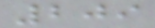209
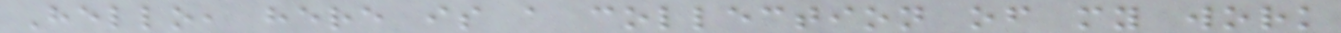Hello, here is a collection of my work
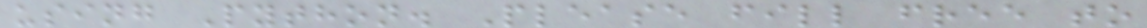using Python. Please fill free to
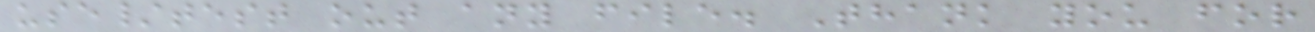use/test out any file. Thank you for
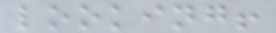looking!
